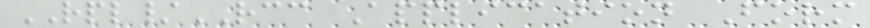RPL/RCC Application Form
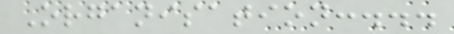Organisation:...
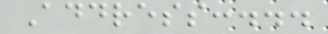Address:...
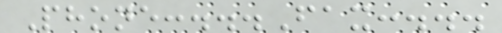Phone:...Fax:...
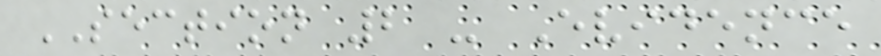SECTION 2 - Evidence
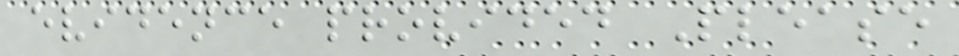evidence provided Please
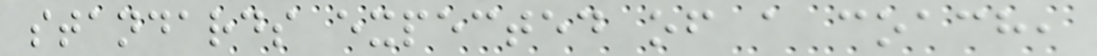standards expected of a coach,
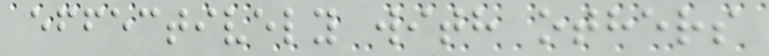effectively with others
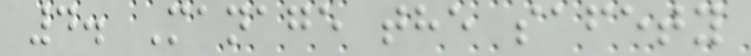4. Manage the safety
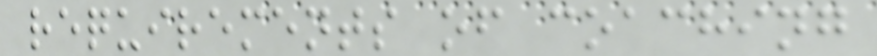requirements of coaching
